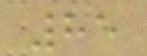85
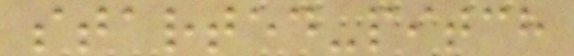started-pitch
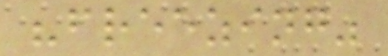"freezing"
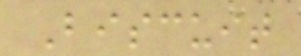Biscuit
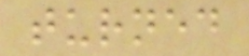turned
